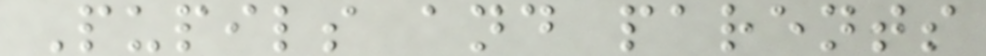Pupils and parents
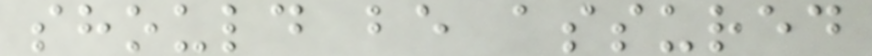should be assured
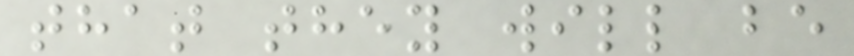that they will be
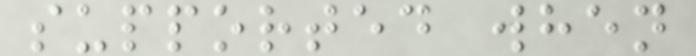supported when
